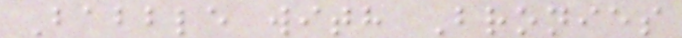Babble with Bronies
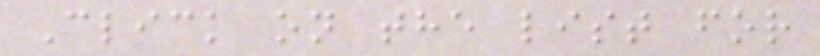Click on the list for
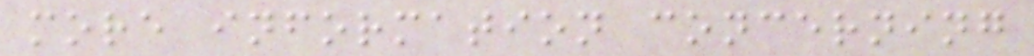more information concerning
